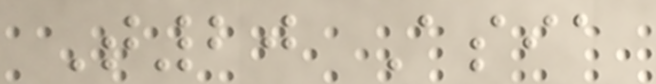T20 Asia
